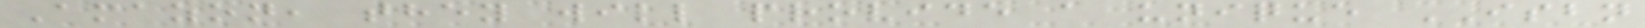Amazon, they will provide a unique ISBN
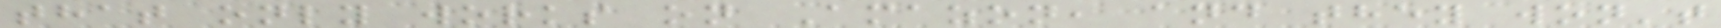that only works on Amazon, and they won't
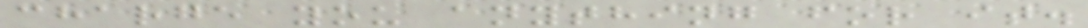charge you anything for it.
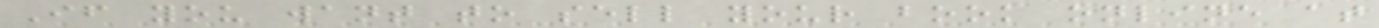If you want to sell your book online at
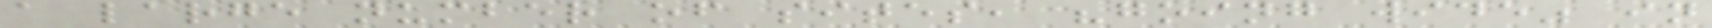a large number of sites, "going wide" in
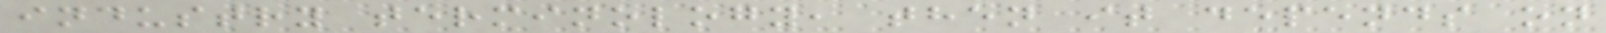industry terminology, then it depends on
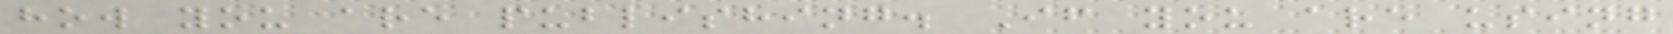how you are publishing. If you are using
